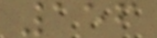156
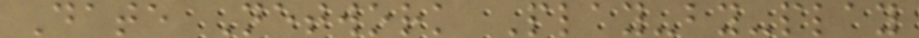Date Network Play-by-play
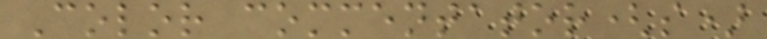Color commentator(s)
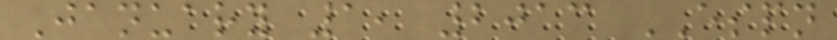January 1, 2013 ESPN
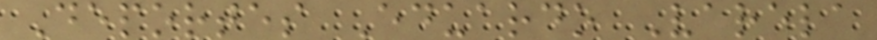Deportes Eduardo Varela
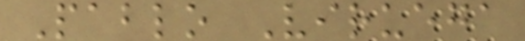Pablo Viruega
